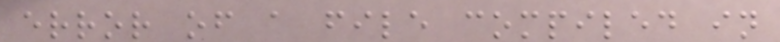error of a file compiled in
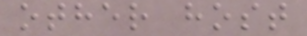other host
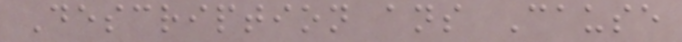Description ans Cause
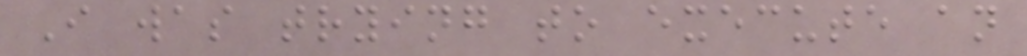I was trying to execute an
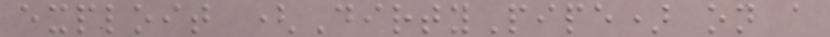exploit (DirtyPipe) on a
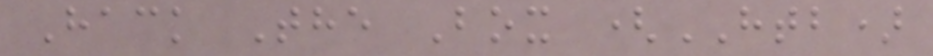Hack The Box (HTB)
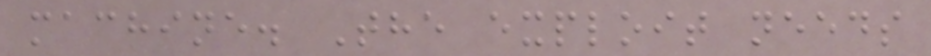machine. The exploit needs
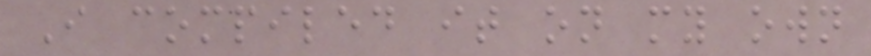I compiled it on my own
